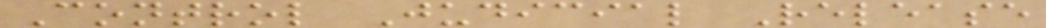Control Judicial Release
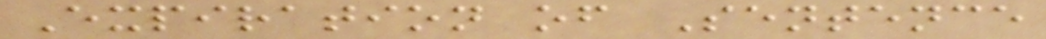Expiration of Sentence
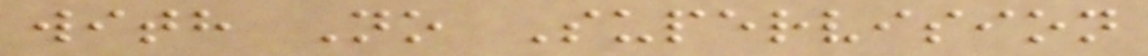with No Supervision
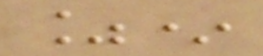%*
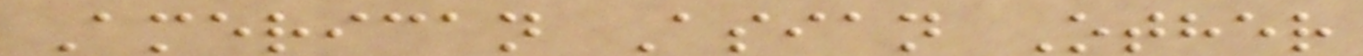American Asian Other
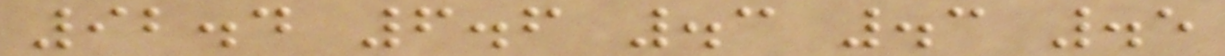92.4 6.6 .3 .3 .5
